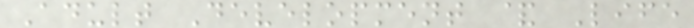Adult Development & Life
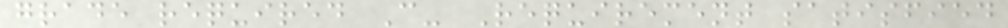grade required C- Requirement satisfied
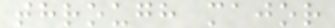through major
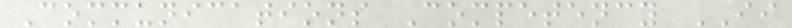Communications Competency II
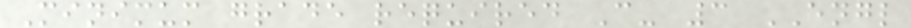Minimum grade required C- 3 ENGL
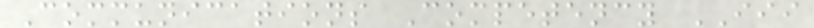Communications Competency III
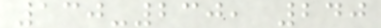130-230, 240
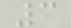3
